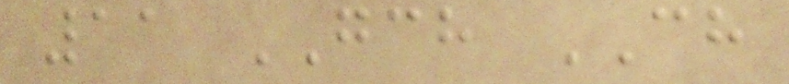11 GCH CH
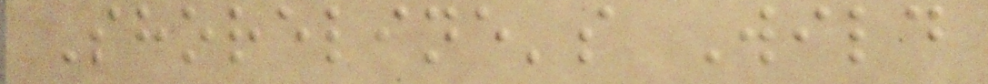Shoreline's Wild
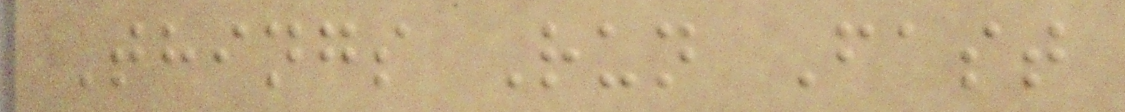Things Run Fast
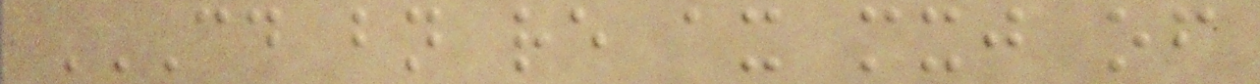CD BN RE AX MXJ OF
